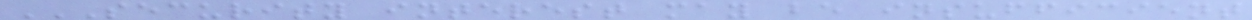SECURITY INTEREST MAY BE INSUFFICIENT
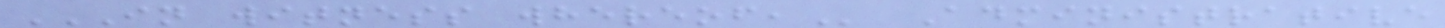IN WITNESS WHEREOF, Administrative
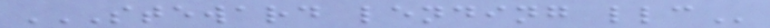STEWARD LENDING LLC
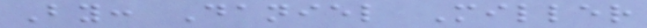By: Daniel Miller
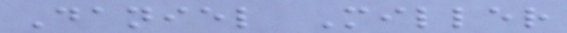Daniel Miller
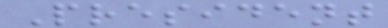President
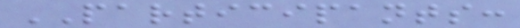PARTICIPANTS:
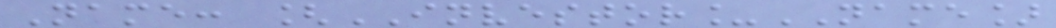Name: [INVESTOR_NAME]
